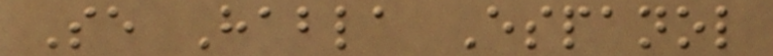Se Habla Espanol
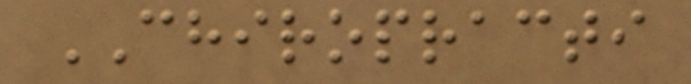CHIROPRACTI
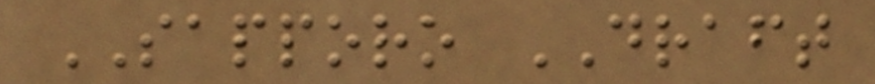SAPPORO DRAFT
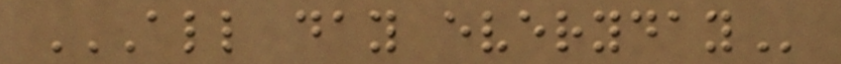ALL DAY EVERYDAY
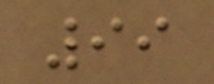99
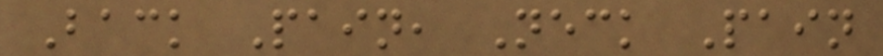Back Pain, Neck Pain
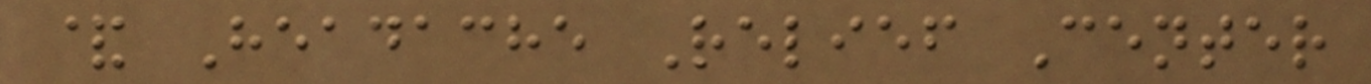& Headache Relief Center
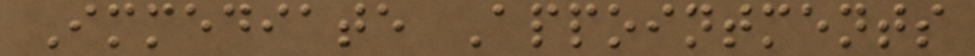Immediate Appointments
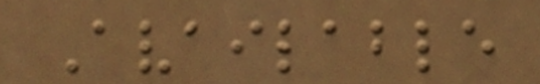Available
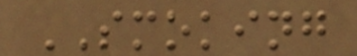SMOKING
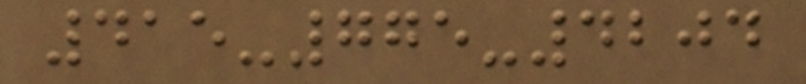415-775-4204
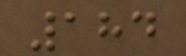184
